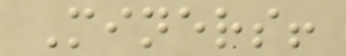Miners!
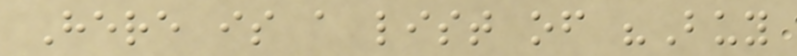Here is a list of "Buy
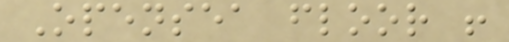Opensea floor !
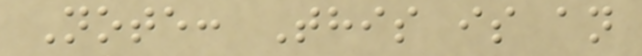Note: This is an
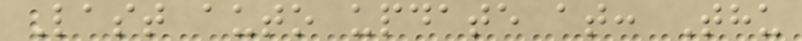Last auto update at: Thu
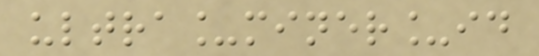ultra_miner_id
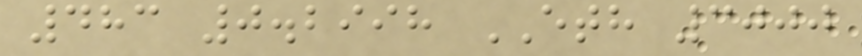483 0.2998 ETH 3000
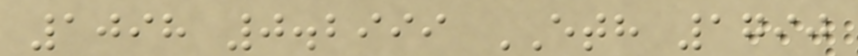1098 0.2999 ETH 1790
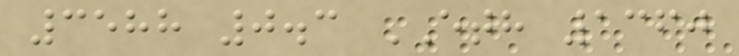3588 0.3 ETH 1360
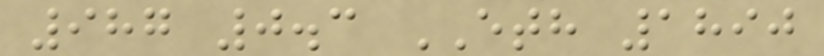987 0.3 ETH 1890
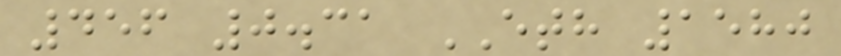456 0.31 ETH 1580
